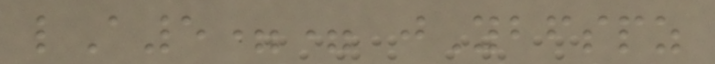lA5== jYbfspz
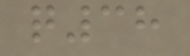q38
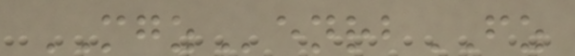MGZenrbFZ
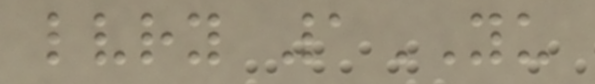lvry 1YU
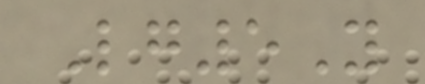Lg5Y
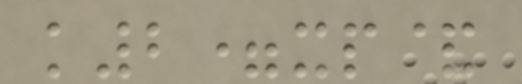k2=xp&
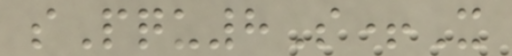sPqu8S+X
